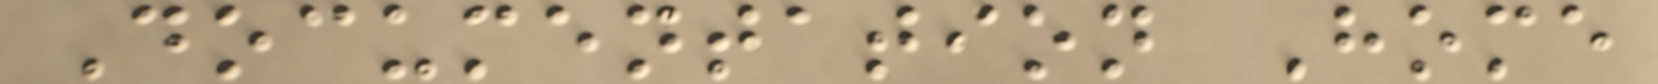Documentation Home
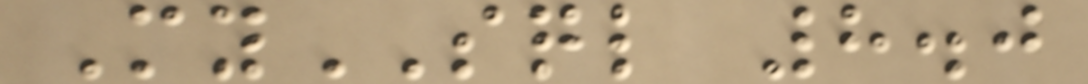MySQL 8.0
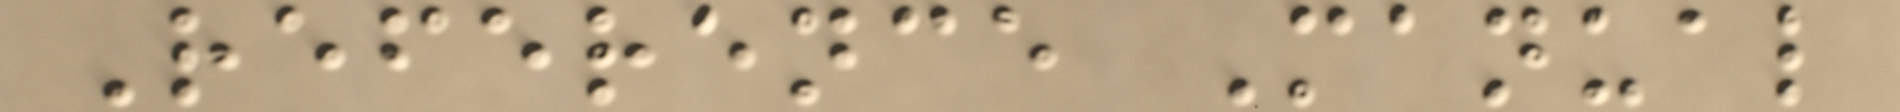Reference Manual
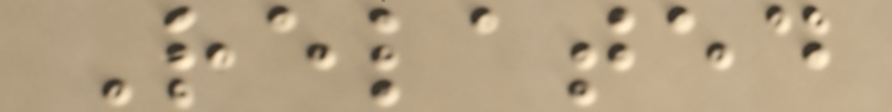Related
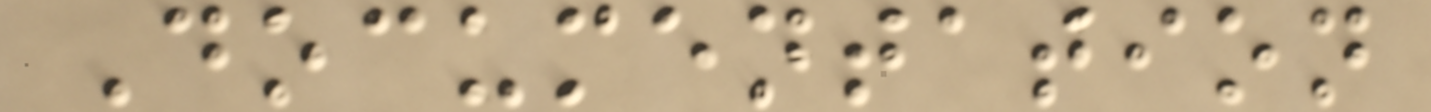Documentation
